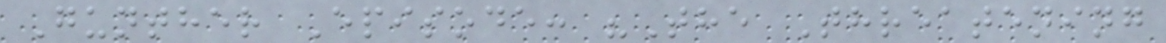Gunther Episode: "The Threatening
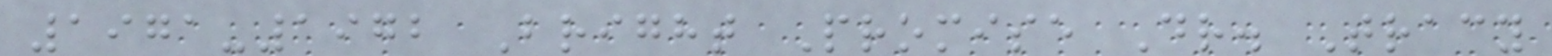1971-1972 Bright Promise Dr. Tracy
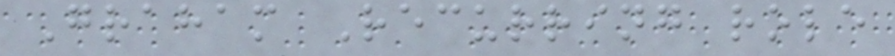Graham Recurring role
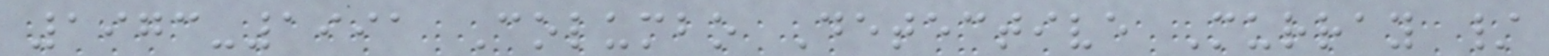1973-1991 Columbo Detective Murray /
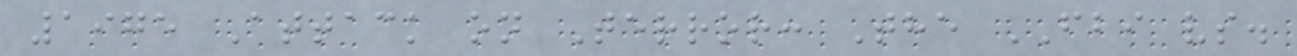1975 Attack on Terror: The FBI vs.
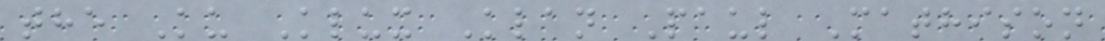the Ku Klux Klan Paul Mathison
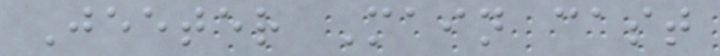Jeeter Main cast
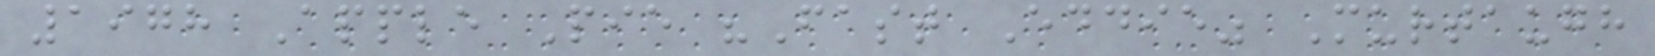1978 Apple Pie "Fast Eddie" Murtaugh
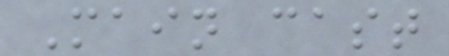Main cast
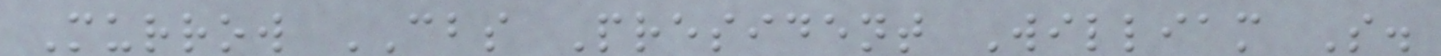Murrow CBS President William S.
